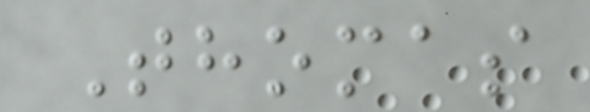Thomas
